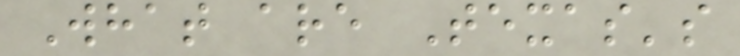What are Texas's
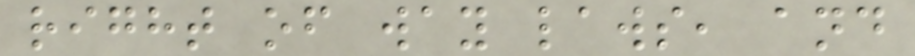right of way laws, and
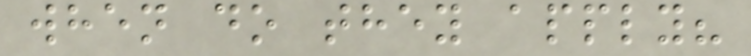when do they apply?
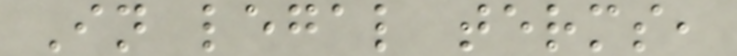In legal terms,
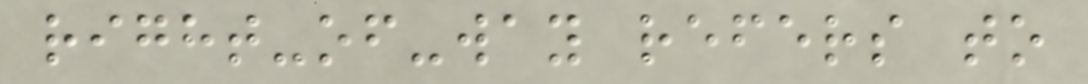right-of-way refers to
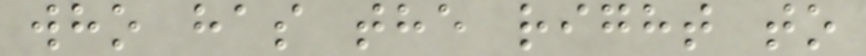who has the right to
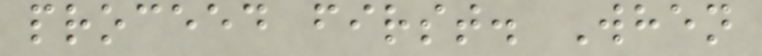proceed first. When
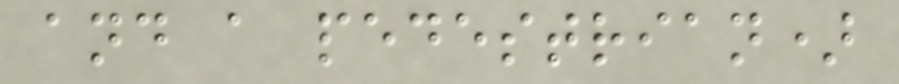and a pedestrian)
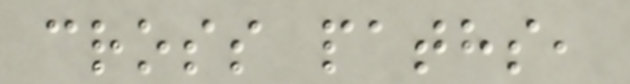cross paths,
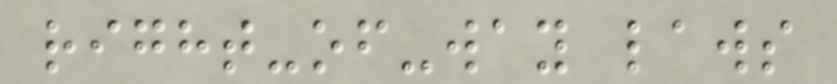right-of-way laws
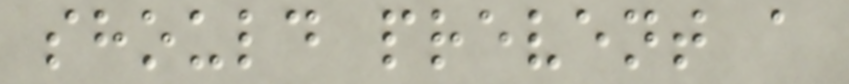should prevent a
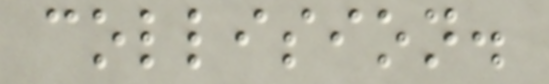collision.
